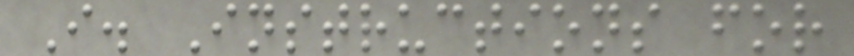I. Instructions for
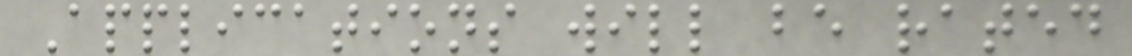Applications will be rated
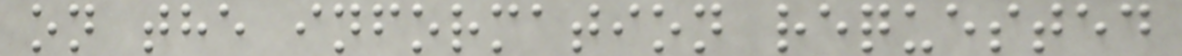on the information requested
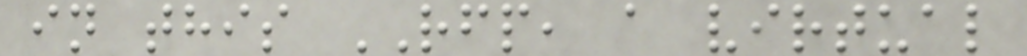in this RFP, a virtual
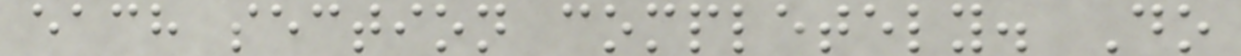each section completely. Do
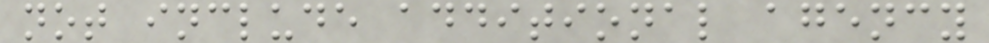not include additional agency
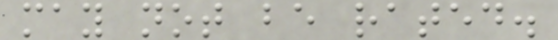may not be rated.
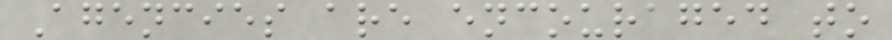Agencies are encouraged to
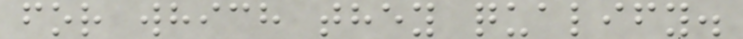for which they qualify.
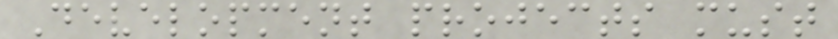Development projects must
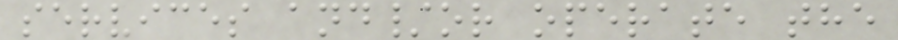services and/or operate the
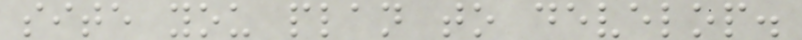site you plan to develop.
